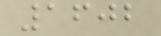1602
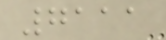7111
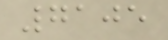7105
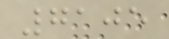7105
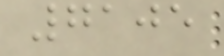7105
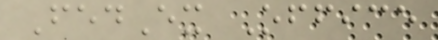FedEx Office
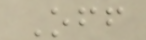Off
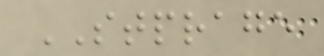STPRAGE
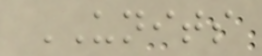UNITS
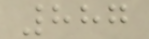887
